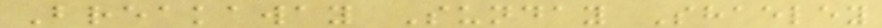Breakaway Sunday Shaeley
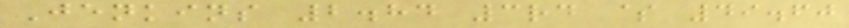Jenkins 2.84 3rd $ 49.60
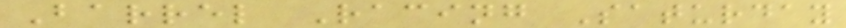Barrel Racing Saturday
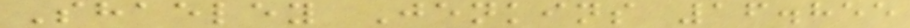Shaeley Jenkins 16.855
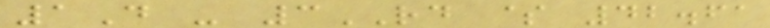1D - 3RD $ 42.61
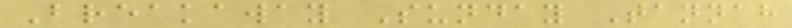Breakaway Sunday Tannah
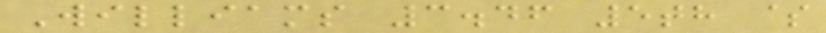Williams 3.46 5th $
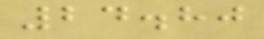24.80
